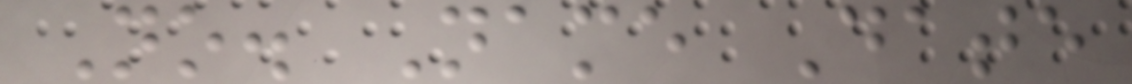No. Name Date
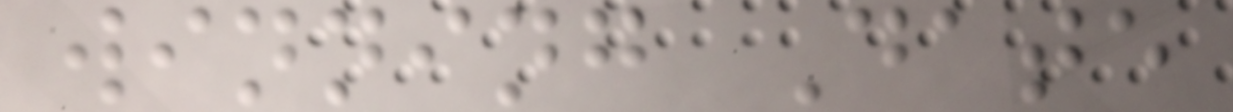winning Date
